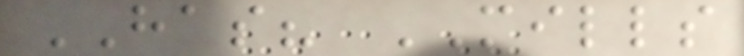HAS? MILLS
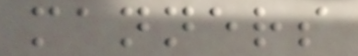manners
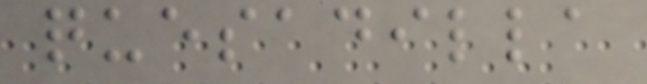quesadilla
